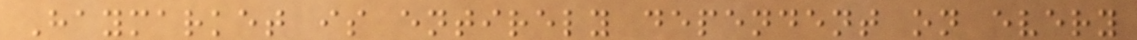Haymarket is entirely dependent on every
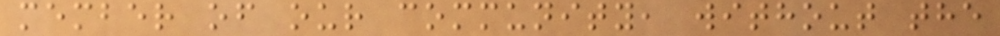member of our community, without the
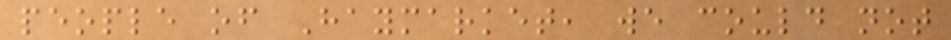people of Haymarket, we could not
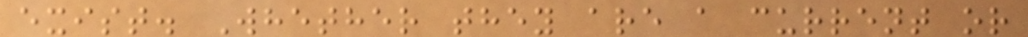exist. Whether they are a current or
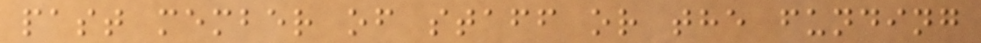past member of staff or the funding
